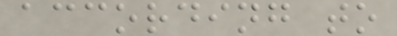according to
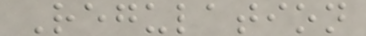Regulation
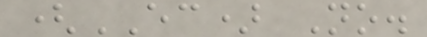(EC) No.
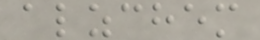alzchem
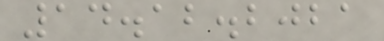14.12.2021
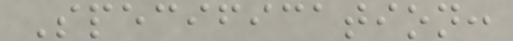Specification:
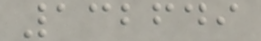132649
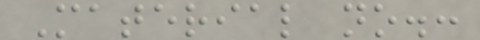Material no.:
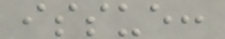issue:
